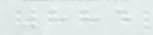885
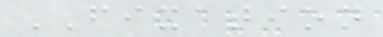FIXATION
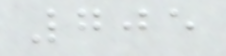705
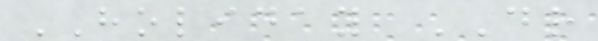HOLIDAY DR
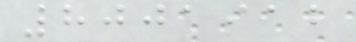8001912
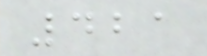421
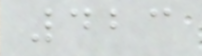423
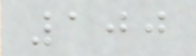100
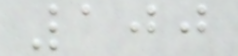100
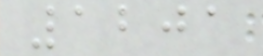1201
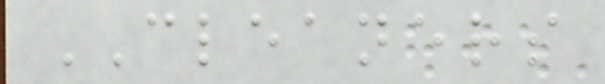CLEANERS
